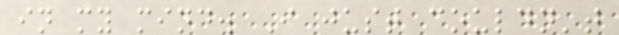in my mind. I just couldn't
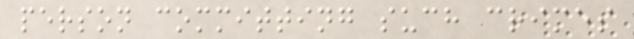person committing such crimes
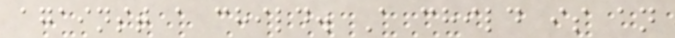against a child. A child is an
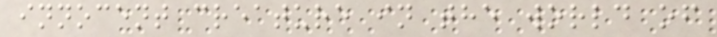innocent creature in the world of
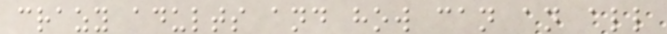crazy adults and how can an all
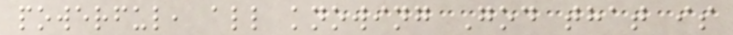powerful, all knowing God that is
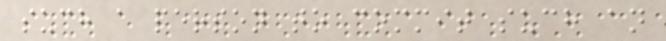such a person to commit such an
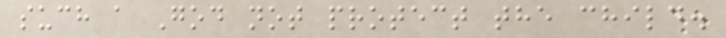such a God not protect the child.
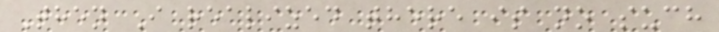Then I realized there is no such
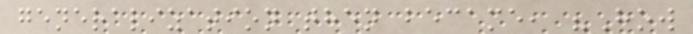generalization then became, "How
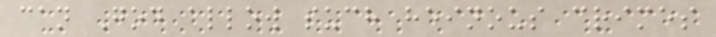can God allow such heinous crimes
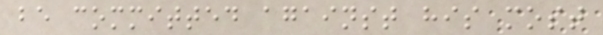be committed against his most
